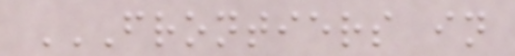FRONTIERS IN
